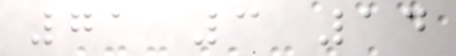71 3 14
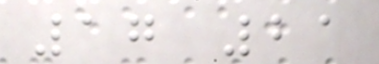17 21
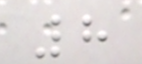8
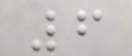6
